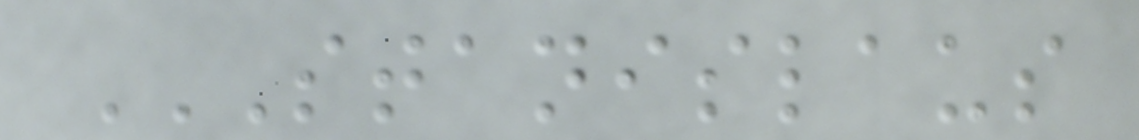STANISLAUS
